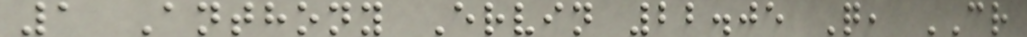1 Anthony Ervin 22.05 Q, CR
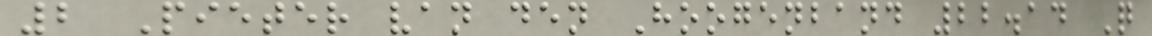2 Pieter van den Hoogenband 22.14 Q
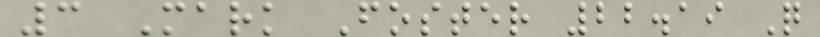3 Mark Foster 22.19 Q
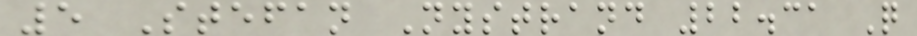5 Stefan Nystrand 22.31 Q
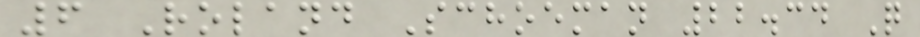6 Roland Schoeman 22.34 Q
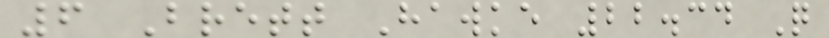6 Brett Hawke 22.34 Q
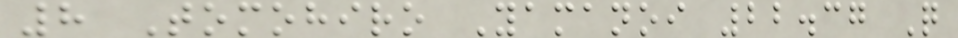8 Tomohiro Yamanoi 22.37 Q
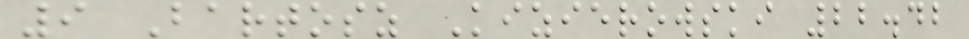9 Bartosz Kizierowski 22.42
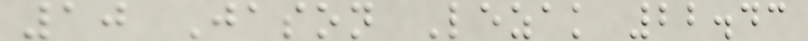10 Jason Lezak 22.43
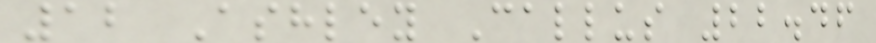12 Ashley Callus 22.46
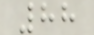88
